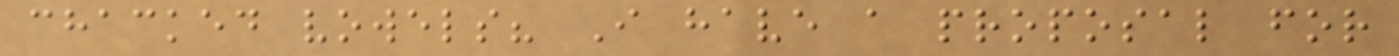chacked vowels? I have a proposal for
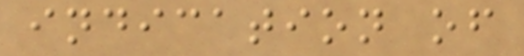indication of
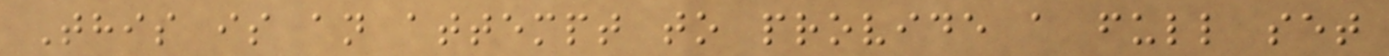This is an attempt to provide a full set
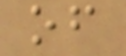of
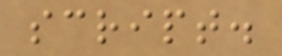script.
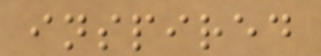inspired
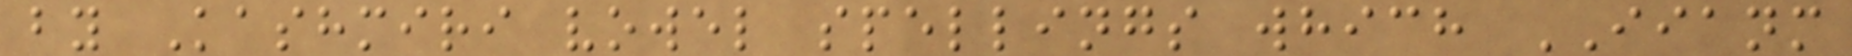by Kashmiri vowel spellings which IIANM
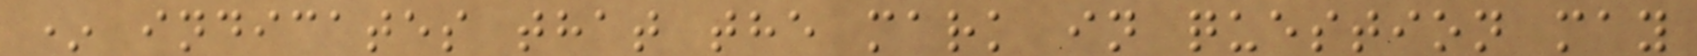* indicates that the mark in question may
